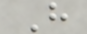H
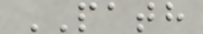PATH
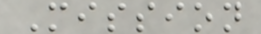Mission
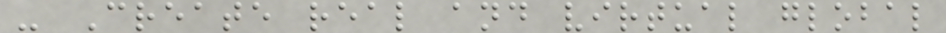- Create real and virtual global
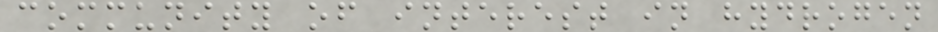community of interest in hydrogen
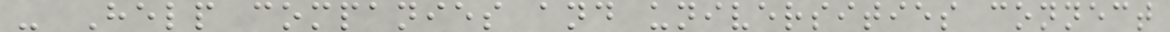- Help companies and universities connect
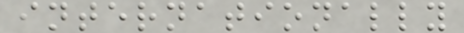internationally
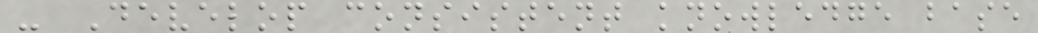- Develop consistent knowledge base
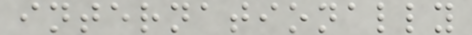internationally
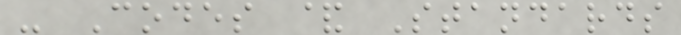- Codes & Standards
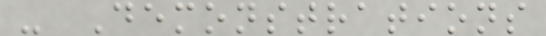- Demonstrations
